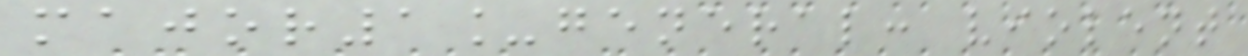major1_general: violent
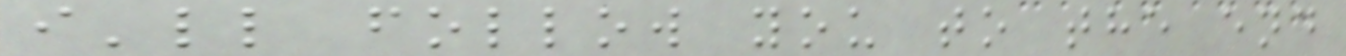i'll follow you to the end
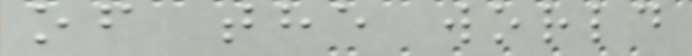of the world
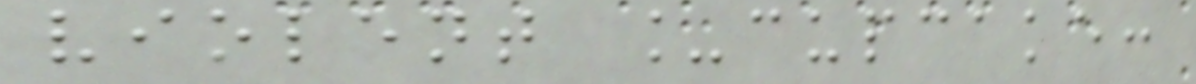violent _cupcake:
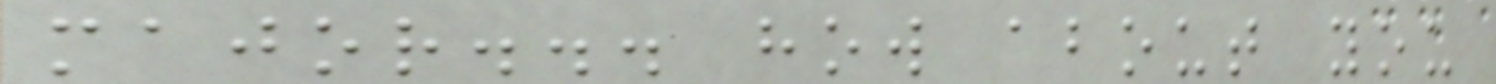major... how about you
